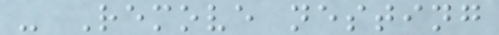- Remove nesting
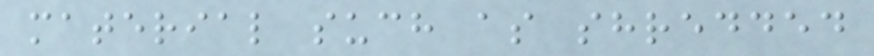material such as shredded
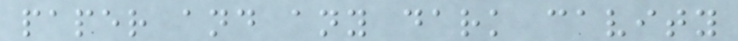paper and any dark cavity
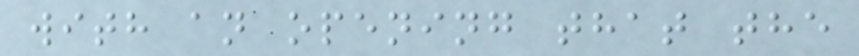with an opening that the
